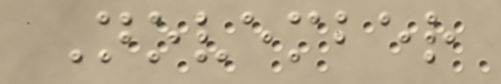November
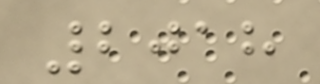2018
